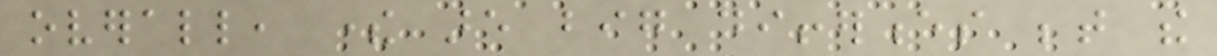overall, there are big differences between the
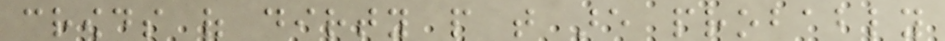crowds of dirty people that are probably
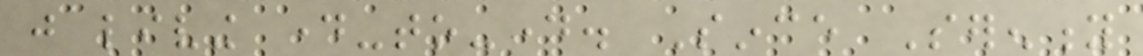just living day-to-day. Since Serenity
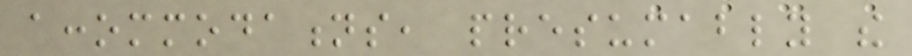accommodations, presumably the
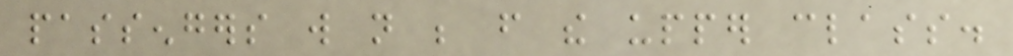passengers will not be from the upper class.
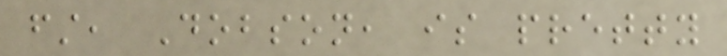first, Dobson, is pretty
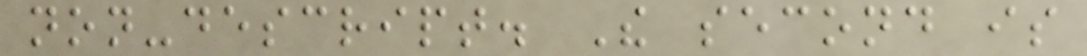non-descript. The second is
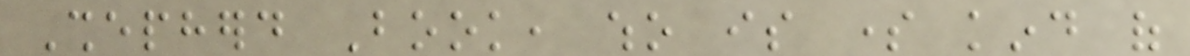Shepherd Book, who is some kind of
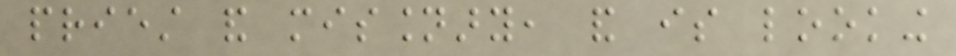priest and missionary, and is looking
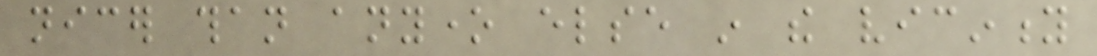nicer than anyone else in the vicinity
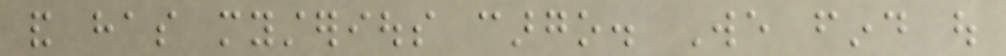and has mysterious cargo. We find out
